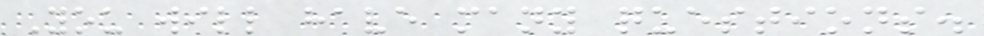You will have many questions.
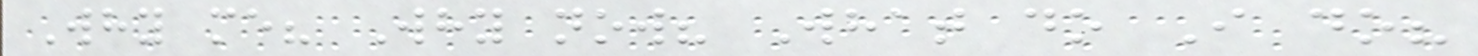Why me? Why now? What do I do?
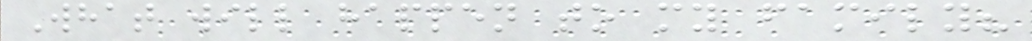What will happen to my family?
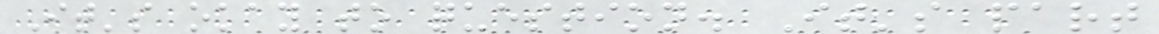It's okay to question. It's part
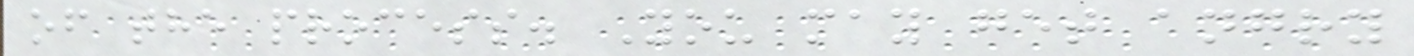of the process. You may get angry
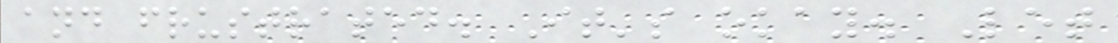and frustrated. It's okay. Let
